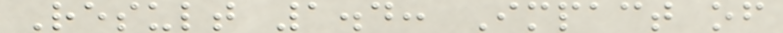Result 1.4: Impact of
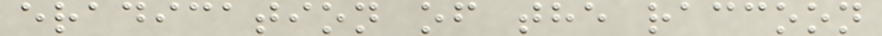eradication of the raccoon
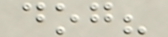dog?
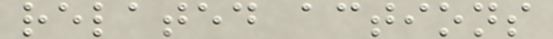related actions
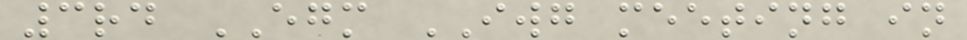3rd EGM IWG meeting in
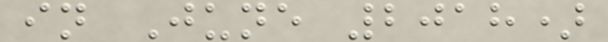in June 2018)
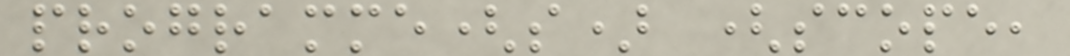programme(s) (scope,
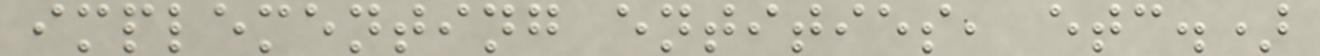implementing entities, etc.)
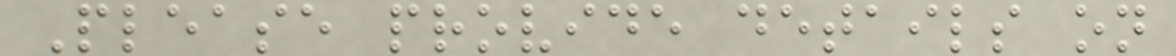Please provide details on
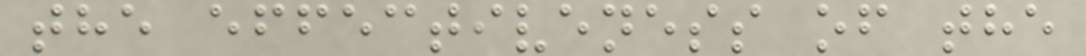the effectiveness of the
